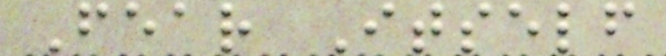Fear Itself
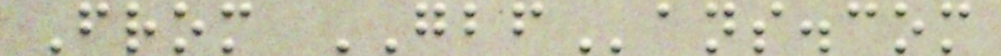From GBFans.com
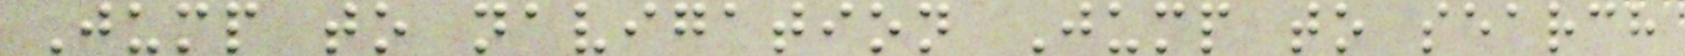Jump to navigation Jump to search
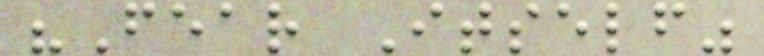"Fear Itself"
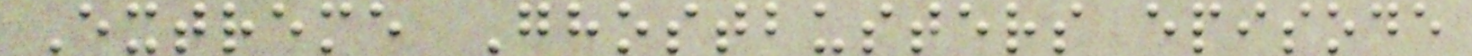Extreme Ghostbusters episode
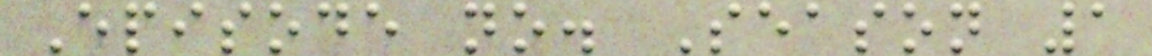Episode no. Season 1
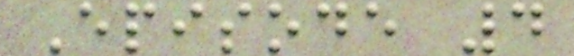Episode 4
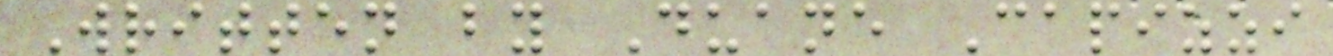Written by Duane Capizzi
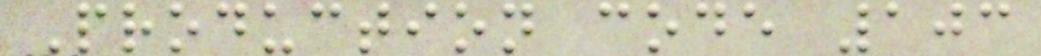Production code 103
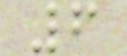6
